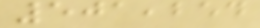501,254
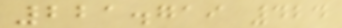221.719 424
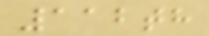112th
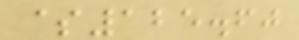$125.60
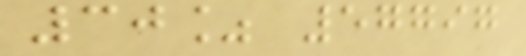30% 57797
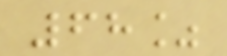68%
